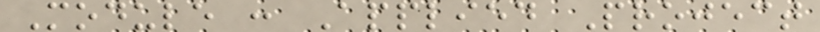Module : Applied Project
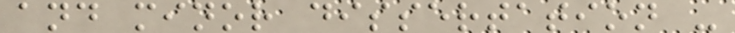and minor dissertation -
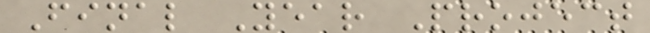Final Year Project
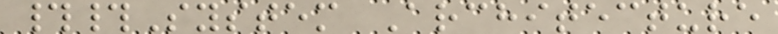##System Architecture
